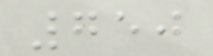750
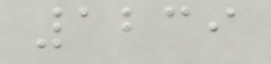1239
